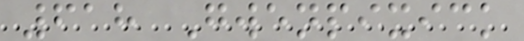618 Gwenpixick
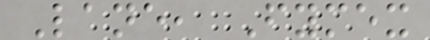Lane, Fymex
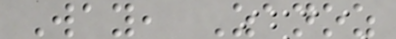Way, Zanoz
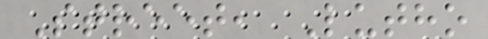Street, Lutho
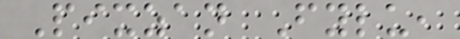Pixzan Fylu,
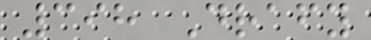398 Drafy
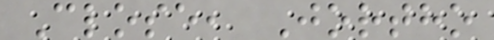Close, Jortho
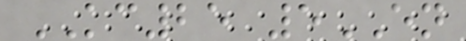KC25 5EN
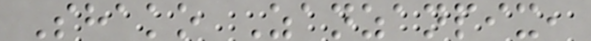Shako Zanzanpix,
